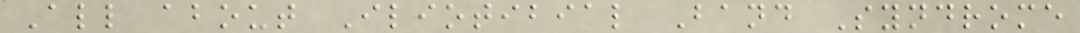All about Iliotibial Band Syndrome
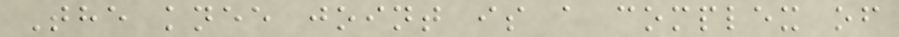The knee joint is a complex of
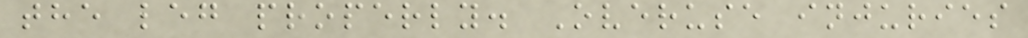the leg properly. Overuse injuries
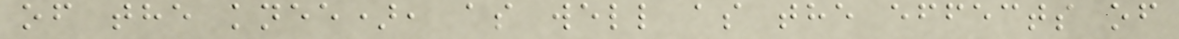of the knee), as well as the effects of
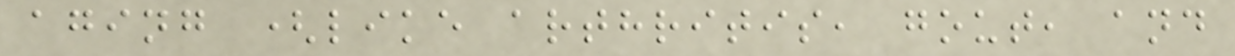aging (like arthritis, gout, and
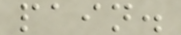pain.
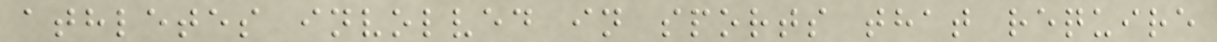athletes involved in sports that require
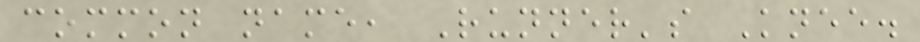common name, Runner's Knee.
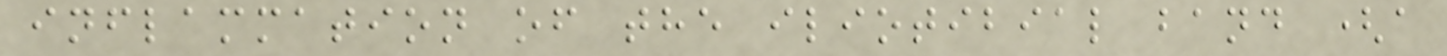inflammation of the iliotibial band (a
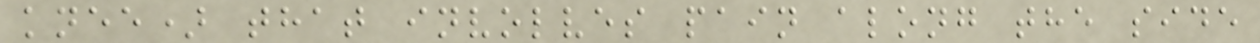knee) that involves pain along the side
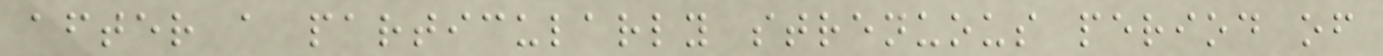after a particularly strenuous period of
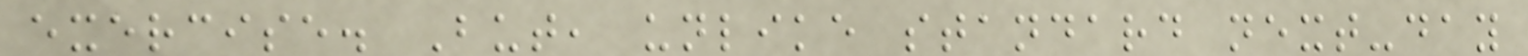exercise. But, unlike standard next-day
